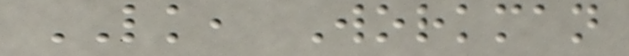LK, Workman
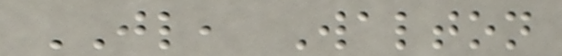JL, Walton
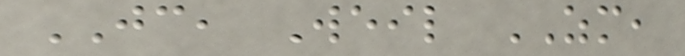JC, Weil ZM,
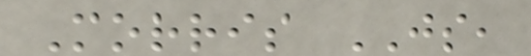Morris JS,
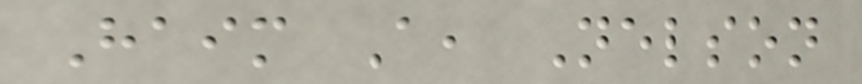Haim A, Nelson
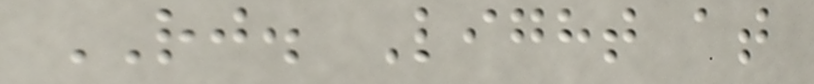RJ. Light at
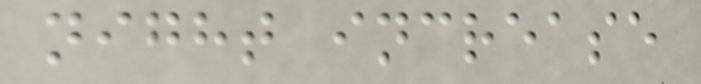night increase
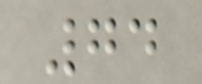74
